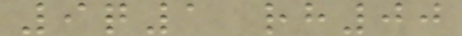9q1 rh00
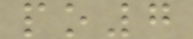po7
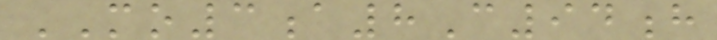MO3a8C94h
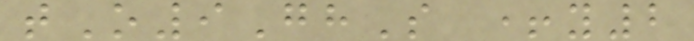tO9GhS +y2
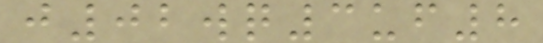j02wq3uf8
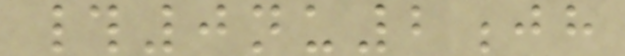#0nu2jh
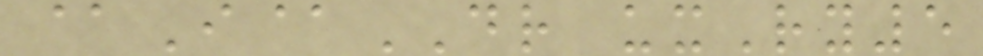@I@DR uxRy5
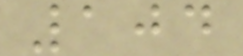104
